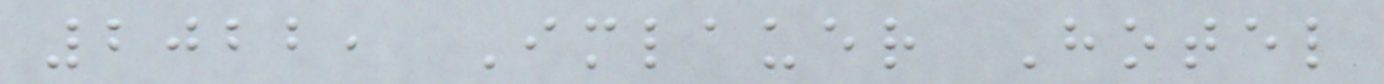2022, Imlauer Hotel
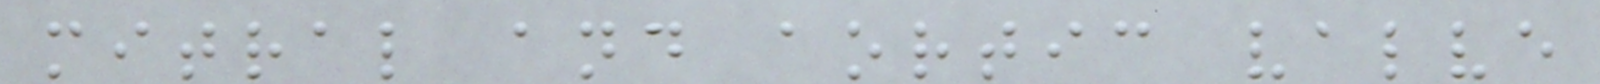mitral and aortic valve
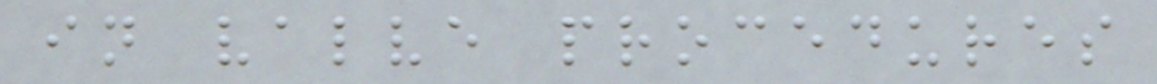in valve procedures
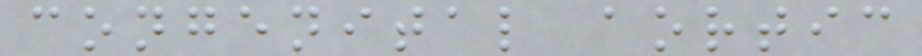congenital aortic
